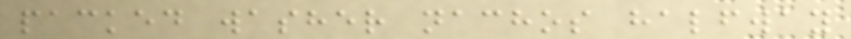packed washer nachos halfway
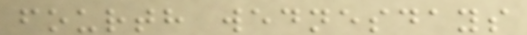fourth wednesdays
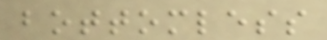bottomless
